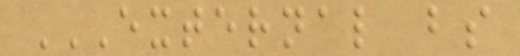EXTERNAL BS
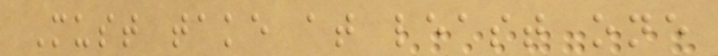Must take at least one
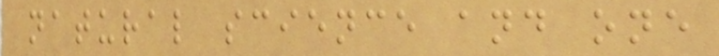natural science and one
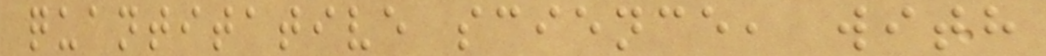quantitative science, with
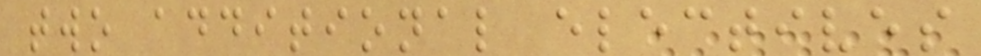two additional electives
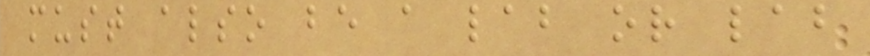must also be a lab or lab
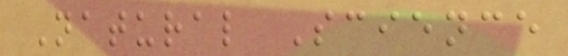Natural Science
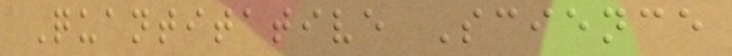Quantitative Science
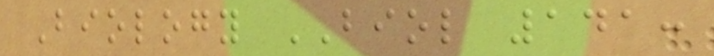Biology BIOL 141:
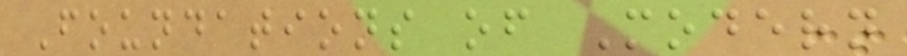Foundations of Modern
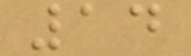14
